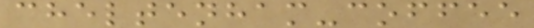cheltenham-coffee
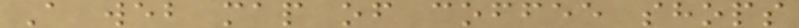A web map of coffee shops
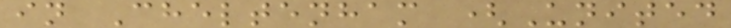in Cheltenham (United
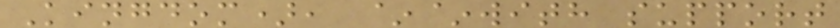Kingdom), ~~with support
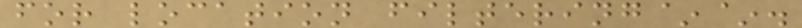for location filtering~~.
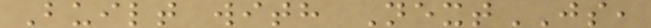Built with NextJS,
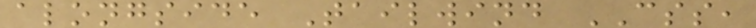alongside Tailwind CSS,
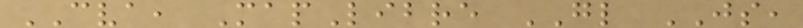CVA, MapLibre GL JS,
